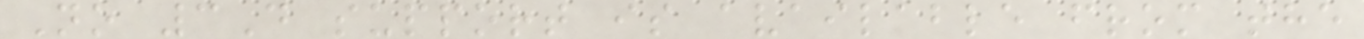No 3D support is available from the
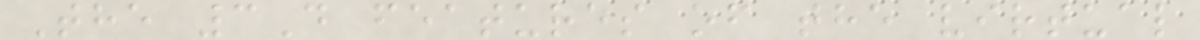The 3D features of the virtual
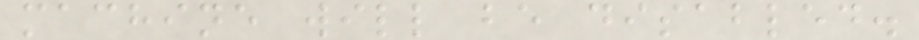machine will be disabled.
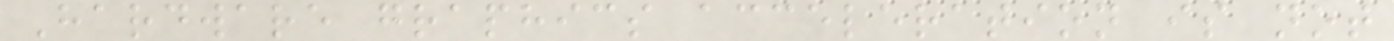Hardware graphics acceleration is not
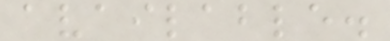available.
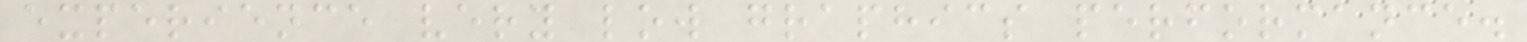experience very low graphics performance.
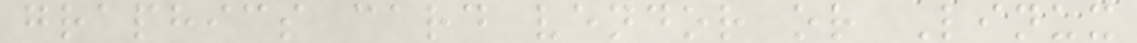graphics card vendor or Linux
